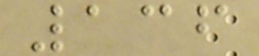136
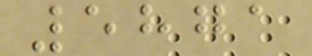5871
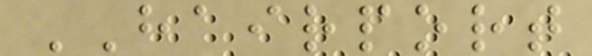HAIRPORT
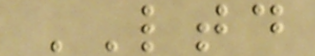LTD
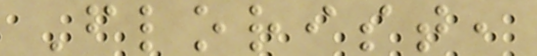Florist,
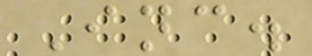Inc.
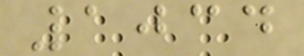1034
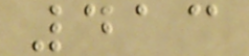413
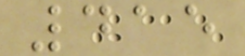415
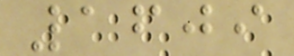1609
